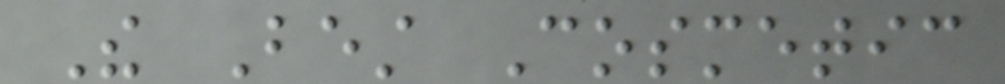The Best Cosmetic
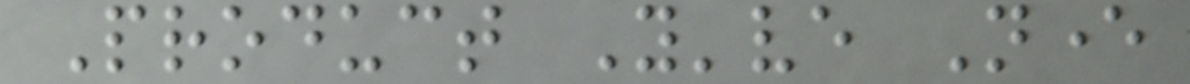Product You've Never
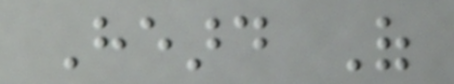Heard Of
